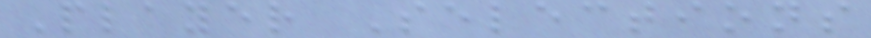Player Selections
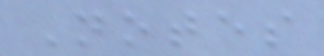Notes
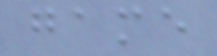game
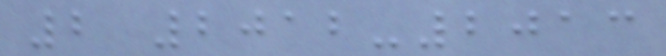2 2012-2013
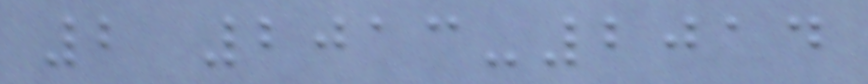2 2013-2014
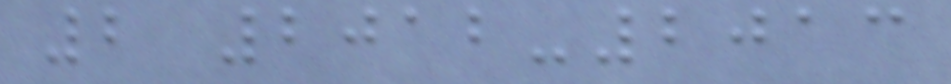2 2012-2013
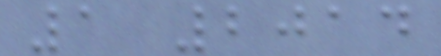1 2014
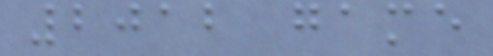2012 game
